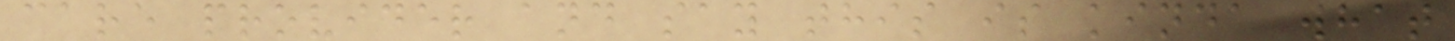care provider and say this is kinda what
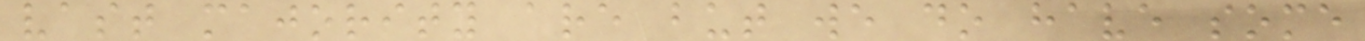vast majority are but we do have some
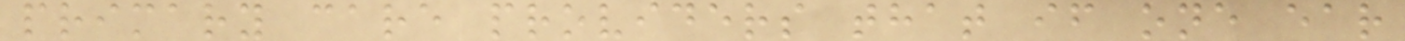primary care providers that if one ear
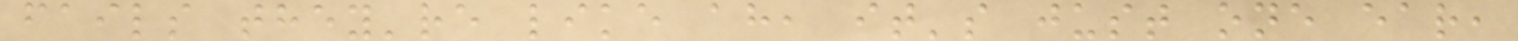fails they're like ah, it's just one ear,
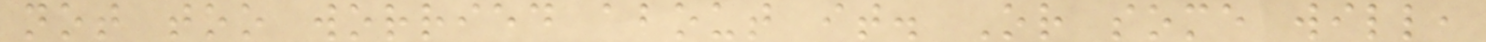not too worried about it. Or some will,
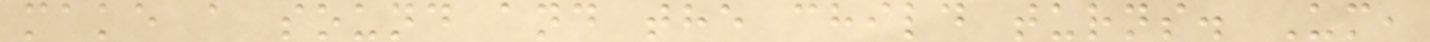make a sound and the child turns. Um,
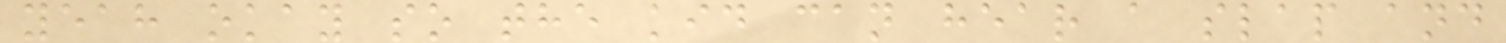yeah okay so the kid can hear a slap and
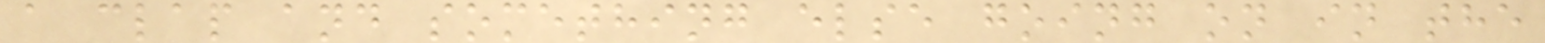a clap and something else going on in the
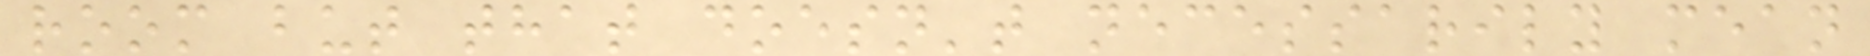room but that doesn't necessarily mean
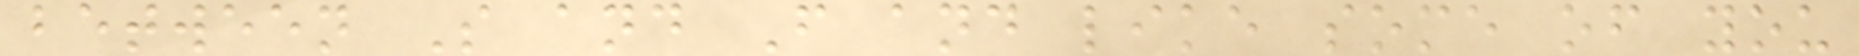between S and F and like some of you
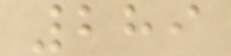289
